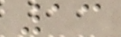13
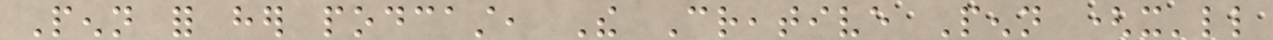Penn for her podcast, The Creative Penn (it'll
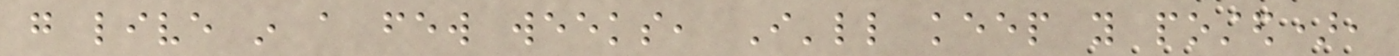go live in a few weeks, I'll keep you posted),
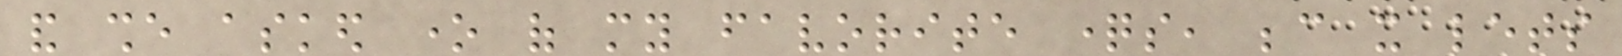and she asked one of my favorite questions, because it lets
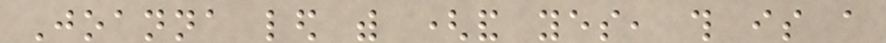Joanna led with (and yes, this is a
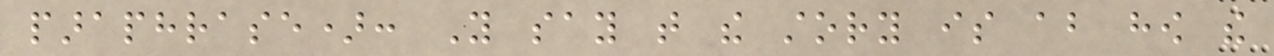paraphrase): You say that the story is about how the
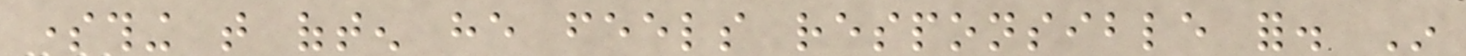something that often he feels responsible for. In
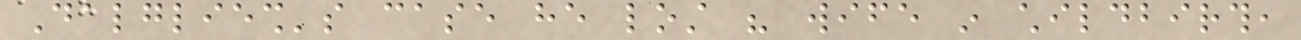Dalgliesh's case he lost his wife in childbirth,
